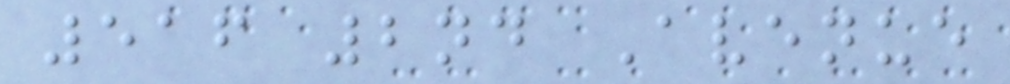516 2nd Avenue
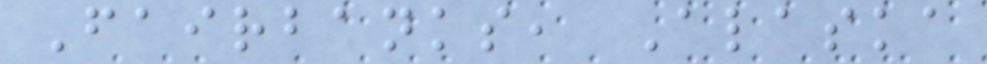Fairbanks, Alaska
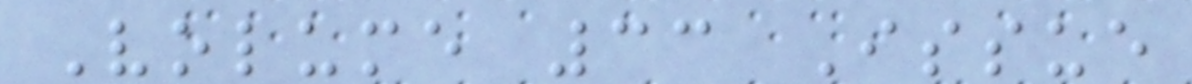Volume 33 Issue
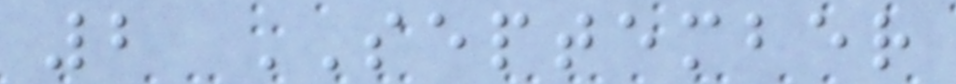2 SEPTEMBER
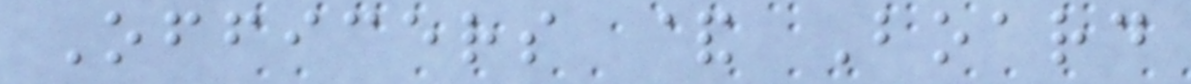Officers & Board
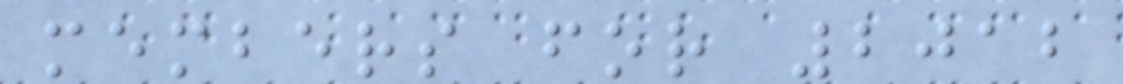members for 2012
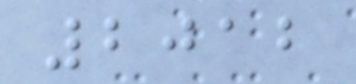2012
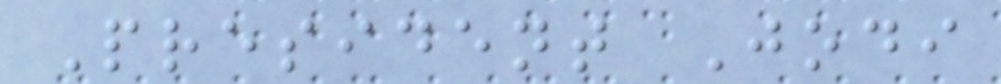President Jodi
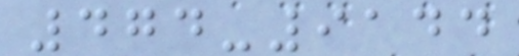474-9144
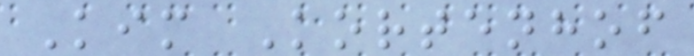Kim Kortenhof
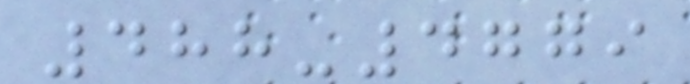488-4779
